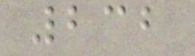232
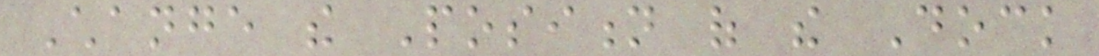Change the Position of the Dock
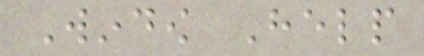Window Help
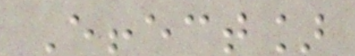Effect]
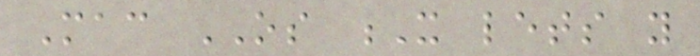Mac OS X lets you
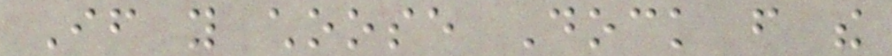If you choose Dock from the
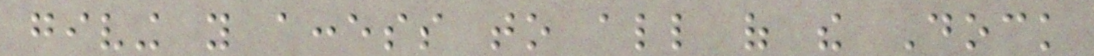giving you access to all of the Dock
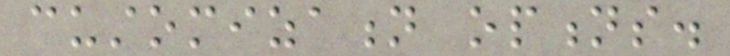customization options.
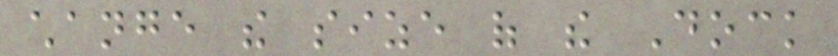change the size of the Dock
